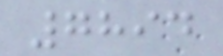7894
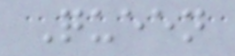Queen
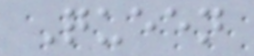Queen
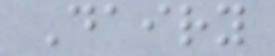Dairy
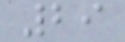29
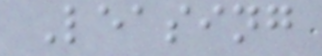Leasing
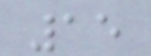15
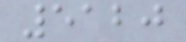5120
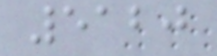5120
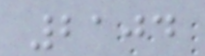2104
